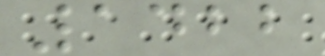1422
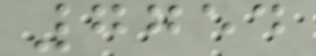7754
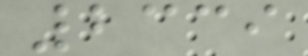2339
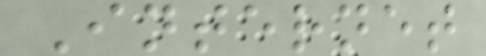Internet
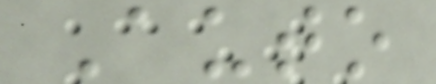Auto
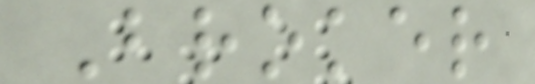Broker
